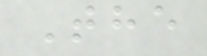The
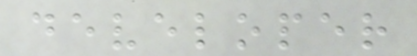developer
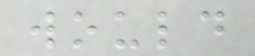would
